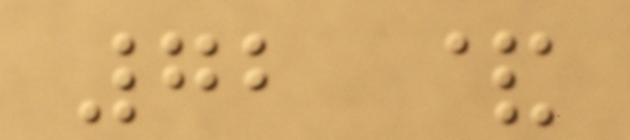72 &
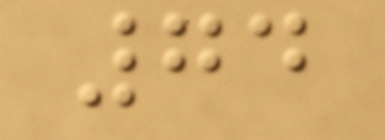74
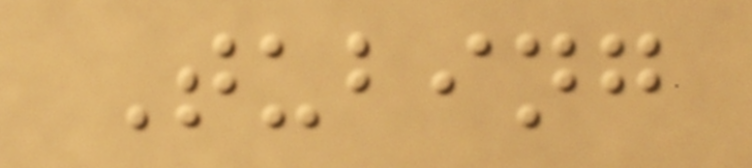Tubing
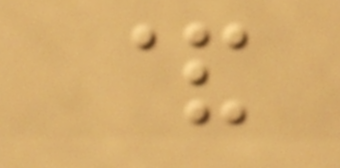&
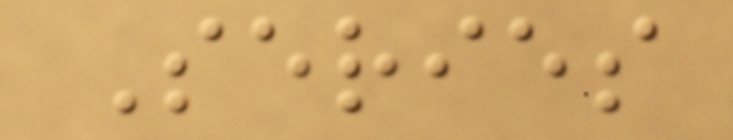Series
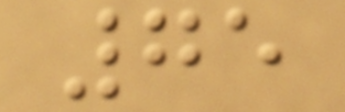75
